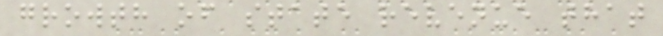growth of state revenue that
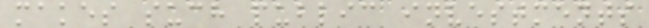makes such public investments
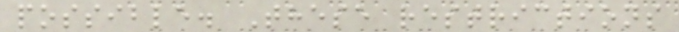possible. These restrictions
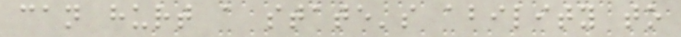can hurt a state's ability to
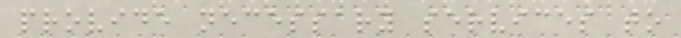provide necessary services to
